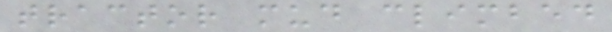tractor mud climbed
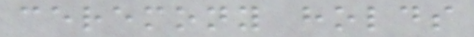ceremony holds
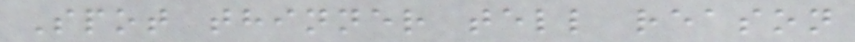Spot thinner tell reason
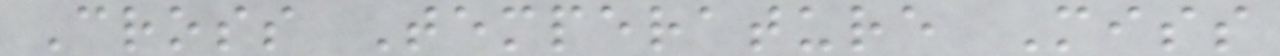Cross Temperature Miss
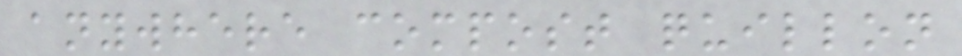anywhere compost quillon
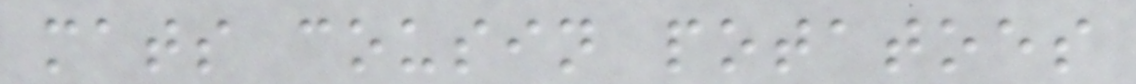mats cousin potatoes
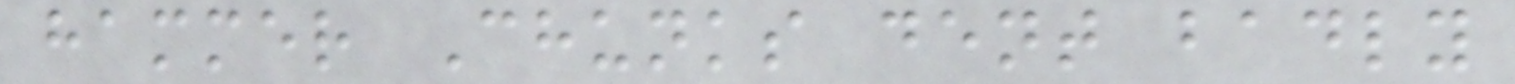hammer Chunks dent badly
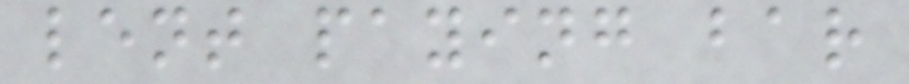lent paying bar
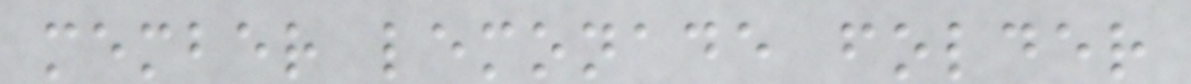member lemonade folder
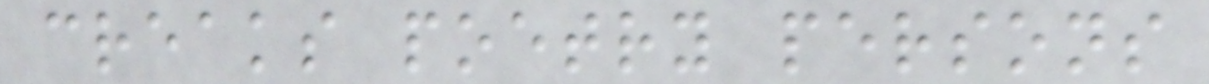creaks poetry persons
